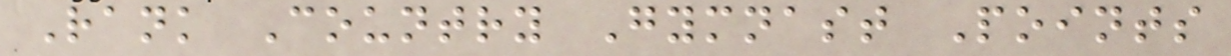Rank Country Gymnast Points
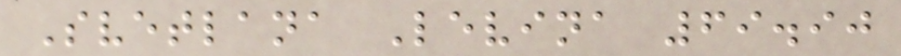Svetlana Levina 69.90
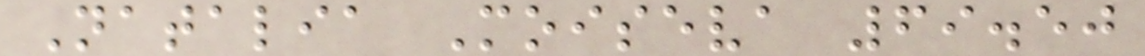Natalia Moiseva 69.50
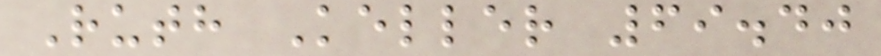Ruth Keller 69.40
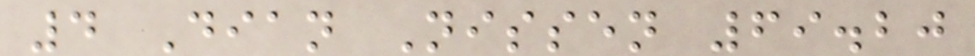4 Dian Nissen 69.20
